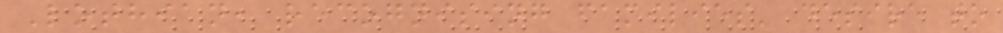Lothian, recognising families' desire to
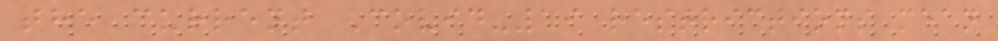the current Covid-19 restrictions mean
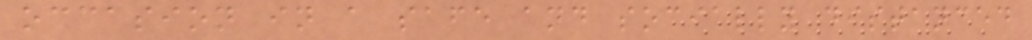occasion in a safe and socially distanced
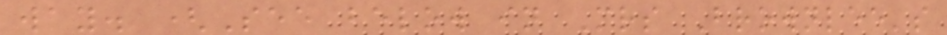way. (See below in Mrs Brownlee's
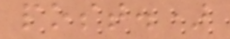post.)
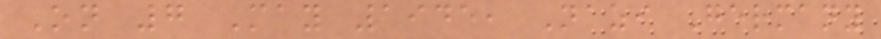On 7 May 1945, Nazi Germany
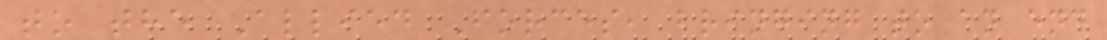to the Allied Forces, bringing to an end
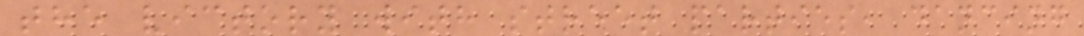the victory with street parties, dancing
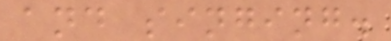and singing.
